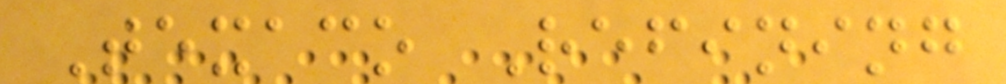Texaco Refining
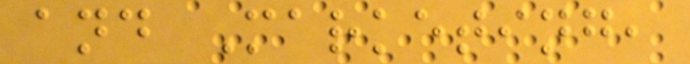and Marketing,
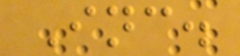Inc.
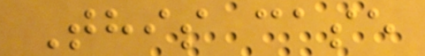This case
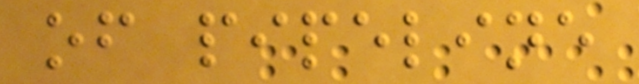of pipeline
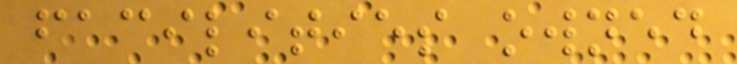facilities owned
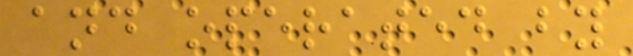and operated by
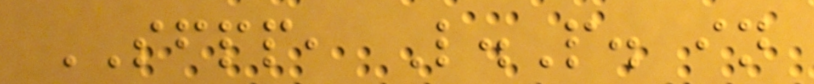SFPP, L.P. in
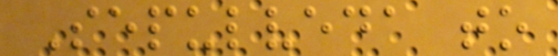Sepulveda to
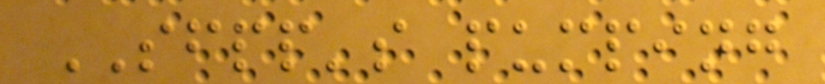SFPP's pumping
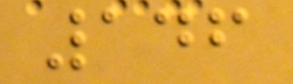146
